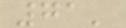71'
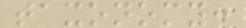taxonomy:
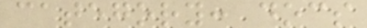category: docs
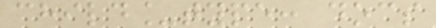child_type: docs
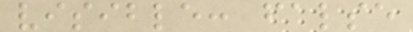visible: false
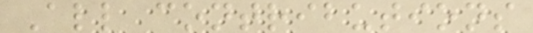All contributions
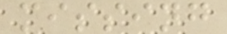missing
